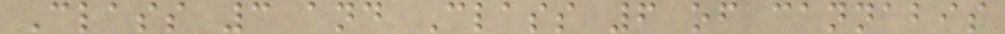Class 3 and Class 6 of cannabis
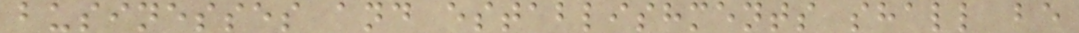businesses and establishments shall be
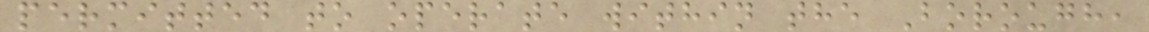permitted to operate within the Borough,
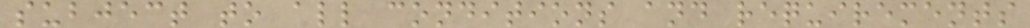subject to all conditions and requirements
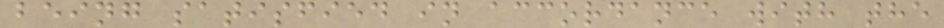being satisfied in accordance with the
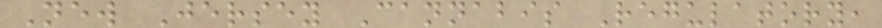New Jersey Cannabis Regulatory,
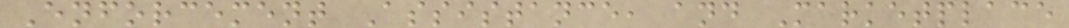Enforcement Assistance, and Marketplace
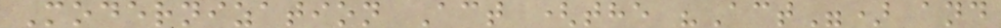Modernization Act (the "Act") and
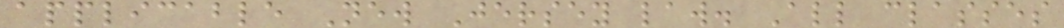applicable New Jersey law. All classes
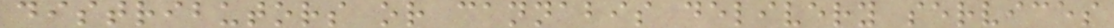distributors or cannabis delivery services
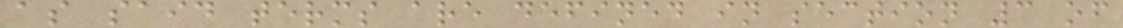as said terms are defined in section 3 of
